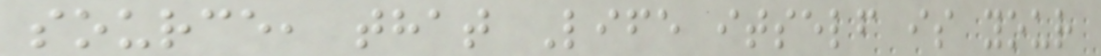source, that Life itself is your
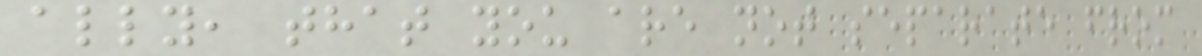ally, that you are not separate from
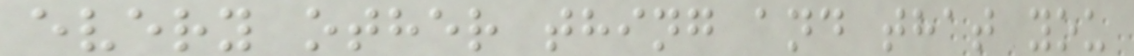every other thing and that you
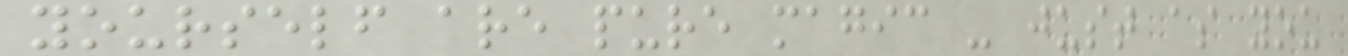yourself are pure magic - just as you
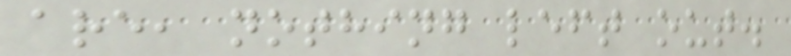are, nothing left out.
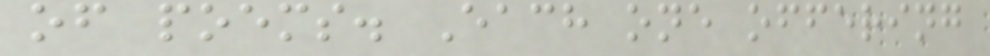of poems. Each one offering
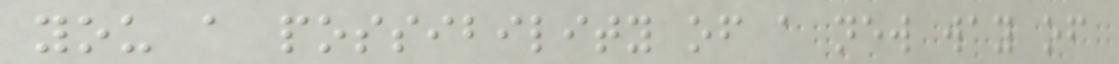you a possibility of a new way of
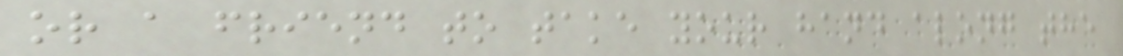or a friend to take your hand along the
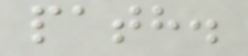path.
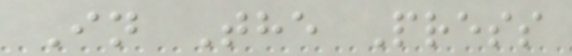In The Press
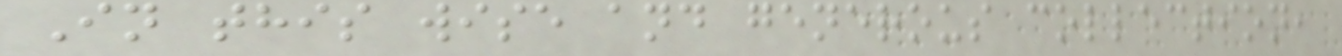In this wise and generous collection,
